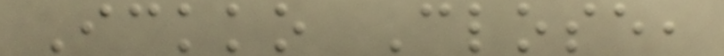Ickko Close,
